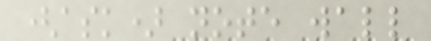(ask) note wall
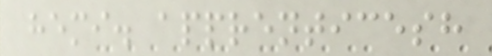hemi. apprenticesh
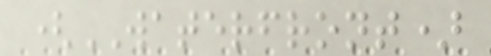(WATERFRONT)
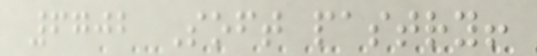6702 Soft pastry!
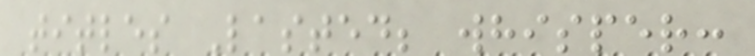titles Lasted; whisper:
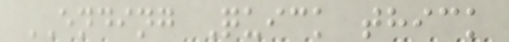ENDING Quick thick
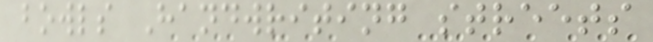bowls Handwriting streets
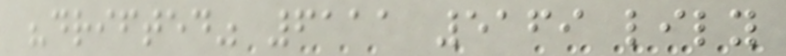"drifted" 6111 5169 lily
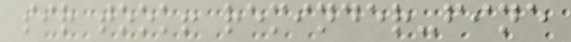sir took! reminder-fine
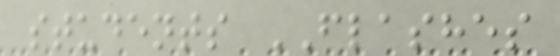students FLASHES
